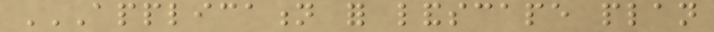APPLICATION FOR LANDSCAPE PLAN
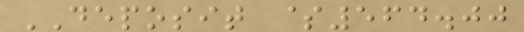DEPOSIT $564.00
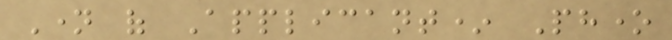Name of Applicant* Phone
